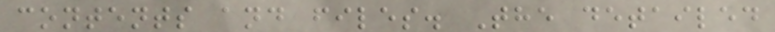contents and files. The detailed
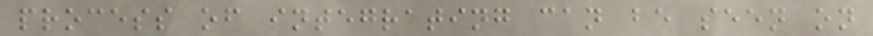process of integrating can be seen on
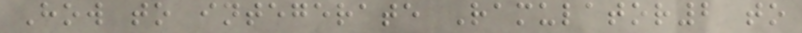How to integerate Ramulator2 to
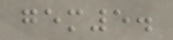gem5.
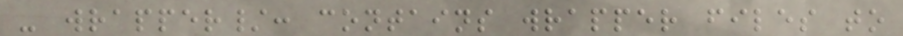- wrapper/: contains wrapper files to
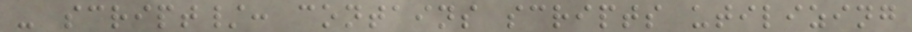- script/: contains scripts utilizing
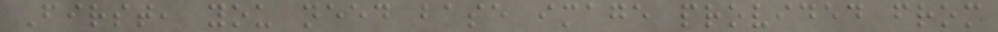First, you need base image provided from
